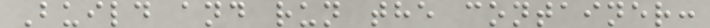Build and run the container:
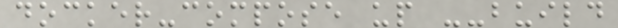docker-compose up --build
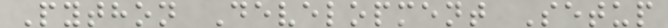Python Development Setup
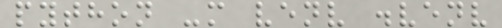python -m venv .venv
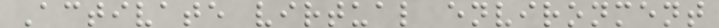Activate virtual environment
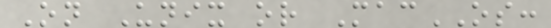On Unix or MacOS:
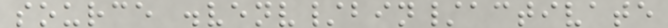source .venv/bin/activate
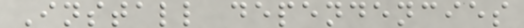Install dependencies
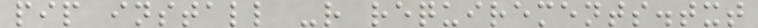pip install -r requirements.txt
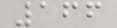166
